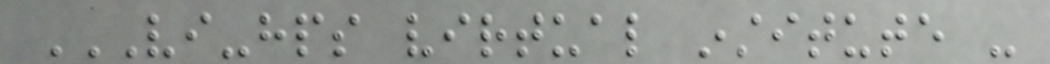VI-HPS VIRTUAL INSTITUTE -
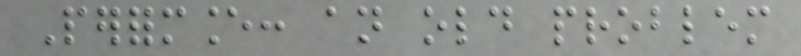Performance: an old problem
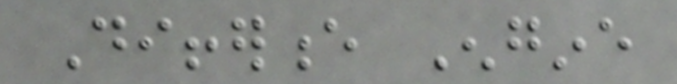Difference Engine
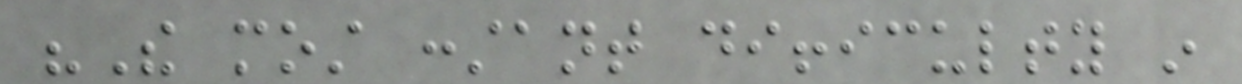"The most constant difficulty in
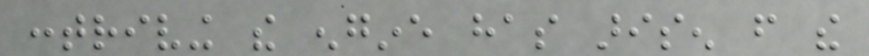contriving the engine has arisen from the
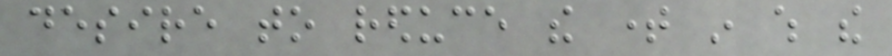desire to reduce the time in which the
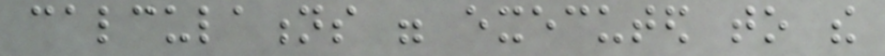calculations were executed to the
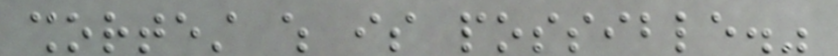shortest which is possible."
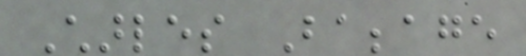Charles Babbage
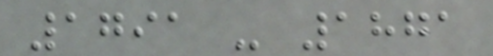1791 - 1871
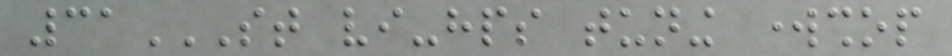31ST VI-HPS TUNING WORKSHOP
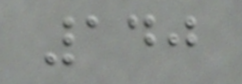140
